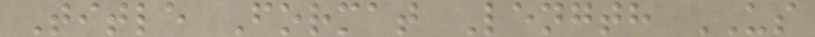Title Format Length US
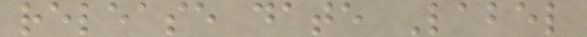release date Label
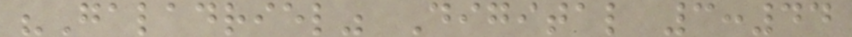"Galadriel" Digital 3:44
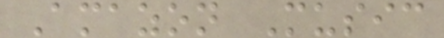Amazon Music
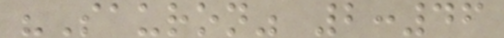"Sauron" 2:46
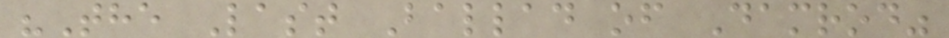"The Last Ballad of Damrod"
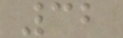32
